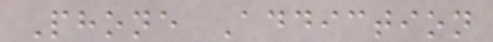Phone Addiction
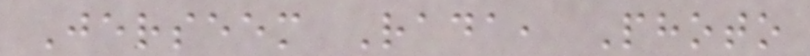Jerseem Rada, Photo
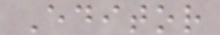Editor
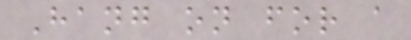Hang on for a
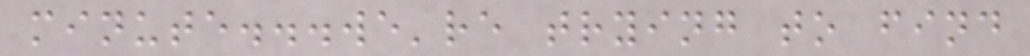minute...we're trying to find
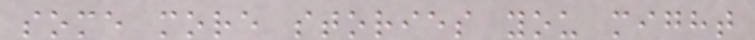some more stories you might
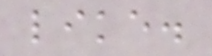like.
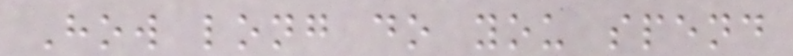How long do you spend
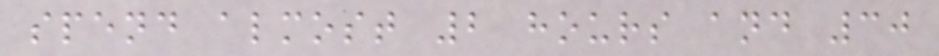spend almost 2 hours and 30
